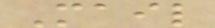Mail
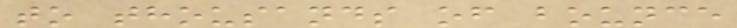to thousands of bounce
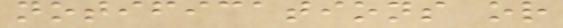notifications or
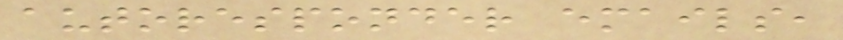autoresponder emails,
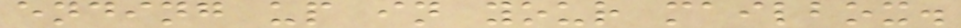ending up in your mailbox.
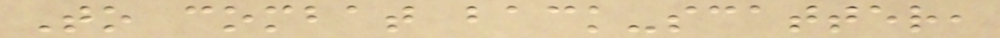To combat back-scatter,
